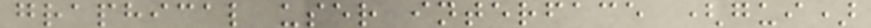graphical user interface (gui)
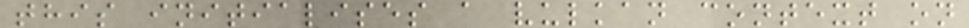this initialises a vulkan context on
